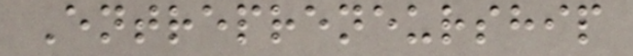Entrepreneurship
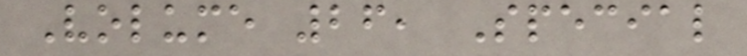Volume 26, Special
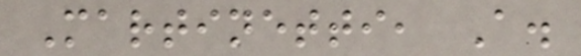Martinetti, A.
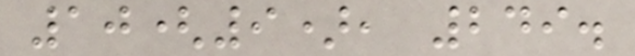10(9), 249.
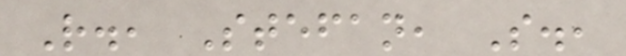R., Stefan, S.,
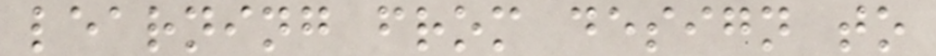learning from design to
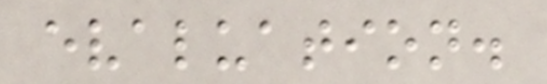evaluation.
